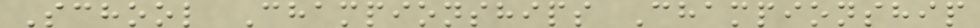School Championships Championship
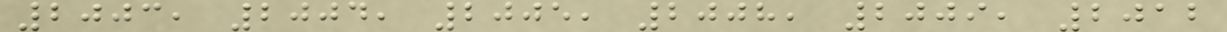2003, 2004, 2005, 2008, 2009, 2012
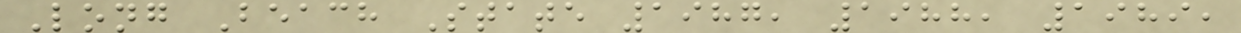Long Beach State 1987, 1988, 1989,
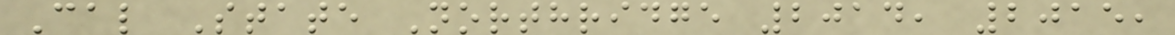Cal State Northridge 2014, 2015,
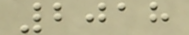2018
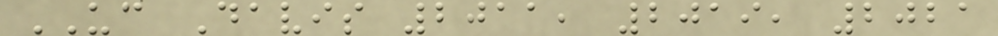UC Davis 2011, 2019, 2021
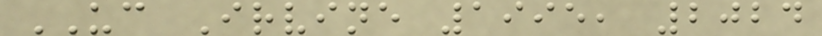UC Irvine 1995, 2024
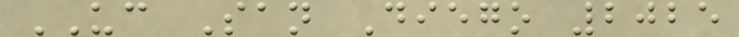UC San Diego 2025
